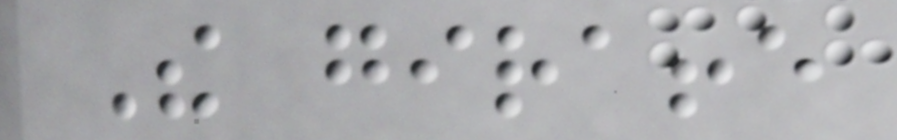The giraffe
